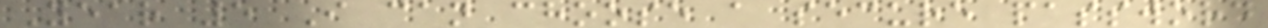Year 5 I can choose a secure password
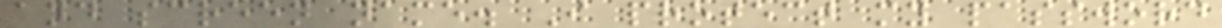and screen name. I protect my password
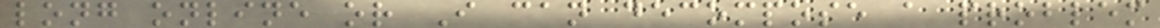long online or I can decompose a problem
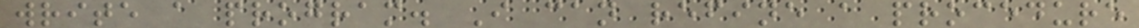write a program. I can refine a procedure
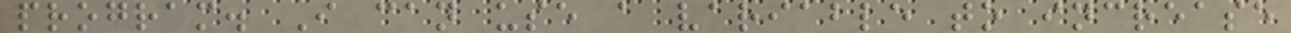program. I can use a variable to increase
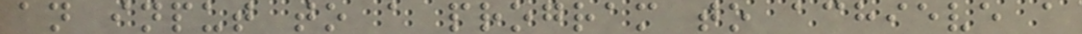an input to a program to achieve a
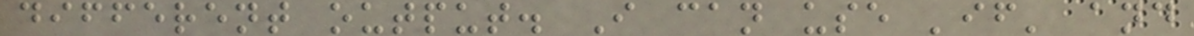different output. I can use 'if' and
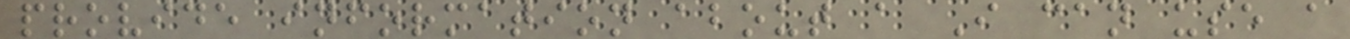provide information about a I can use a
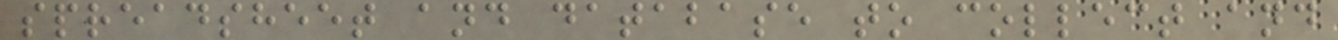spreadsheet and database to collect and
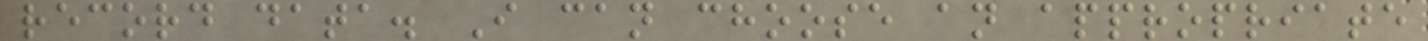record data. I can choose an appropriate
